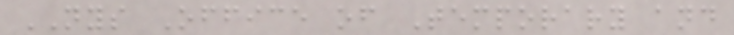NYS Office of Temporary and
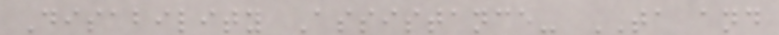Disability Assistance- TA and
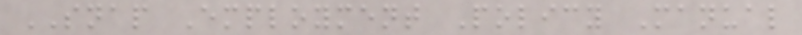SNAP Employment Policy Manual
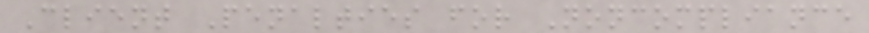Client Penalties for Noncompliance
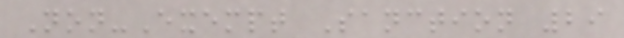Non-Exempt Sanction 29
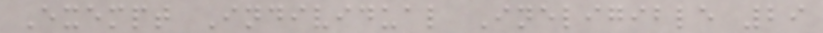Exempt Individual Ineligible 29
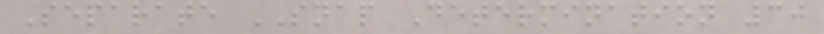Separate SNAP Determination 30
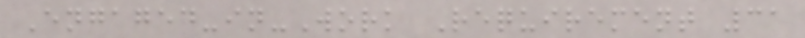Engaged-in-Work Requirement 31
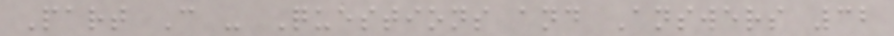Part C - Questions and Answers 32
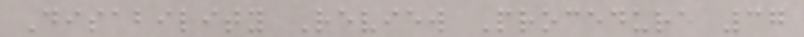Disability Review Procedure 37
